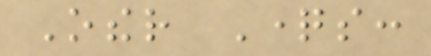Other Questions:
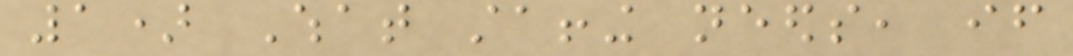1) What staffing needs, if
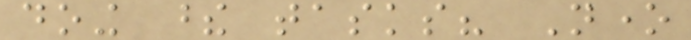doing these tasks? None
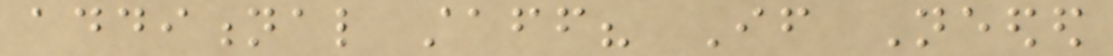additional staff? If Needed
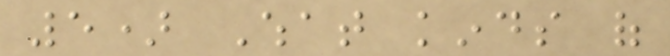5) What kinds of
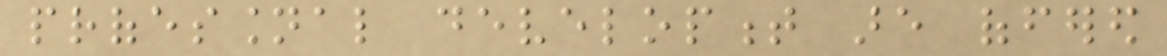professional development are offered
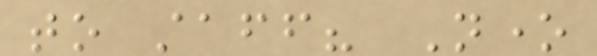to staff? None
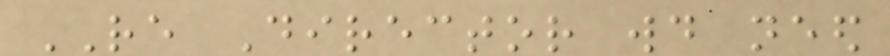RE Director would need
